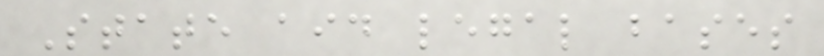State aid legal bases
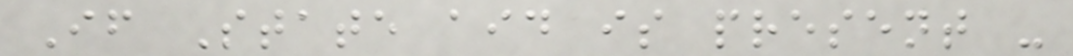If State aid is present -
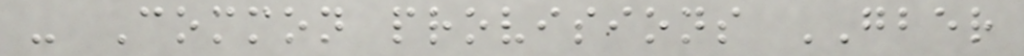- Common provisions GBER
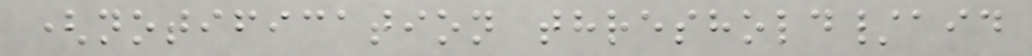(notification threshold/aid
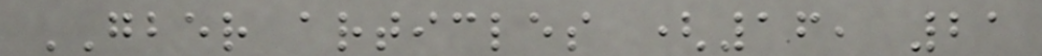GBER articles (16, 21
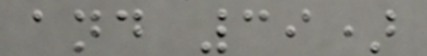and 39)
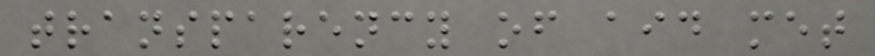transparency of aid met
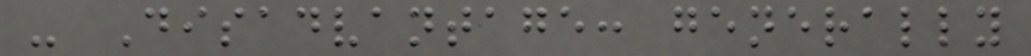- Disadvantage: generally
